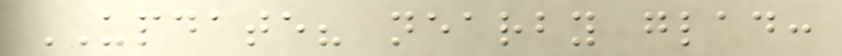UPDATE? nearby glad:
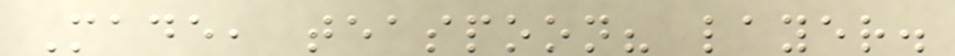Made, teaspoon? layer.
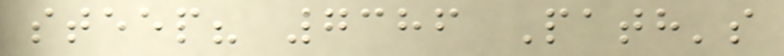steep? 7386 Path's
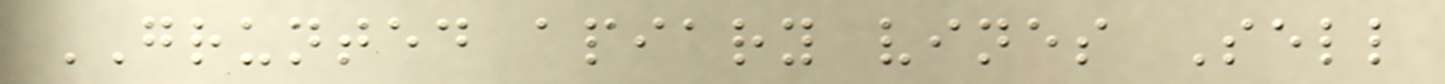GRUNTED apiary vines Sell
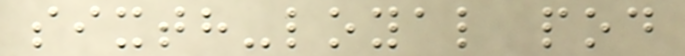sixth-loyal pod
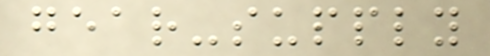gear-supply
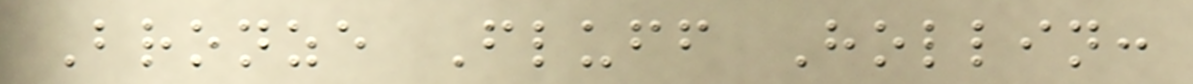Bronze Fluff Hollin:
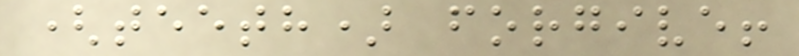(teeth) forgive!
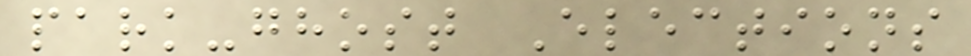park-ghost Elections
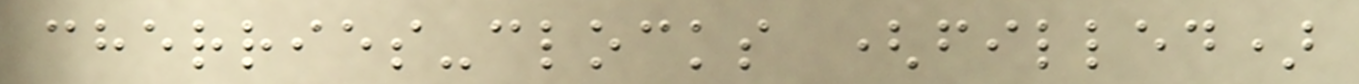cherries-clocks (filled)
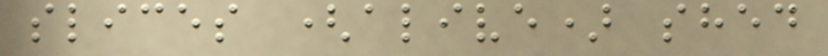slices (alive) shed
